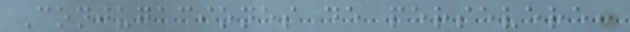Conjugaciones de persevere:
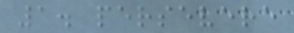1. persevere
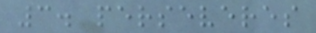3. perseveres
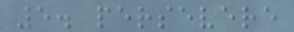5. persevere
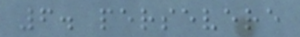6. persevere
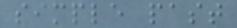simple past
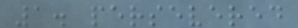1. persevered
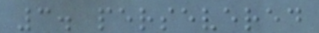3. persevered
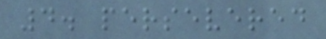4. persevered
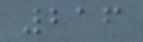216
